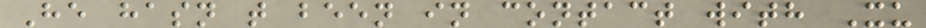He hasn t been in contact with Xu
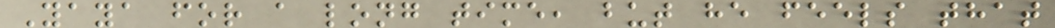Yaya for a long time, but he feels that
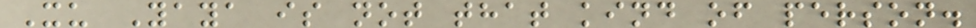Xu Yaya is not that kind of person.
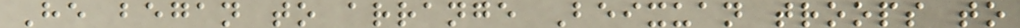He began to arrange Beixuan troops to
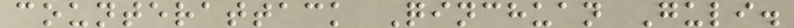counterattack Qinchuan Guli.
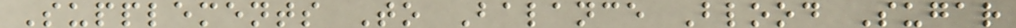Supplements To Balance Blood Sugar
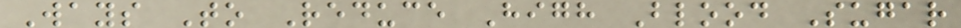Ways To Reduce High Blood Sugar
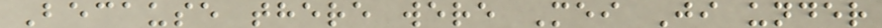Because there were Mei Ji under
